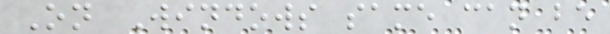On Windows same can be
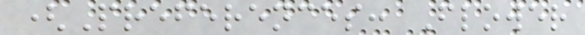(Preferences: Flower
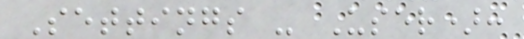Settings - User):
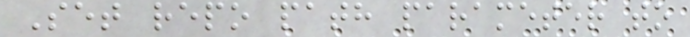Set repo path parameter to
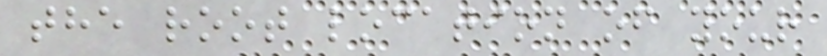the root location of your
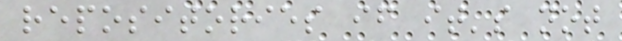repositories if it's not
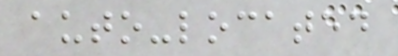auto-located
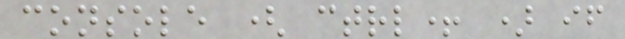console ( ctrl+ ) if
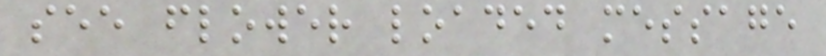see flower loaded message
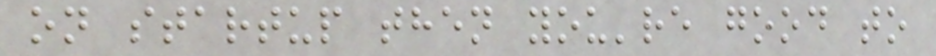on startup then you're good to
